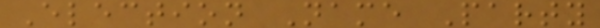Election Name Party
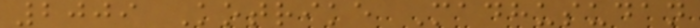2009 Kotrike Madhusudan
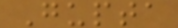Gupta
